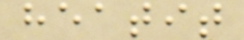heatit
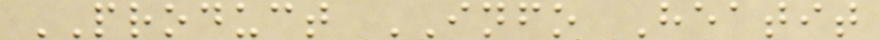PRODUCT INFO Heatit
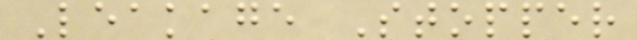Leakage Stopper
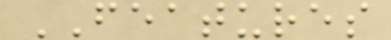FEATURES
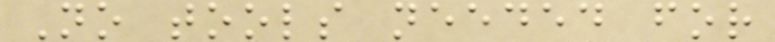No tools needed for
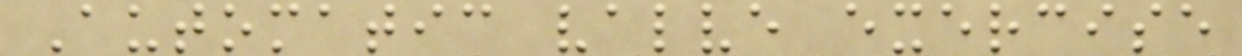Automatic valve exercise
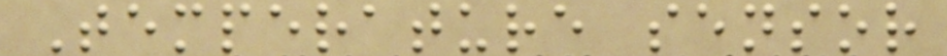Temperature sensor
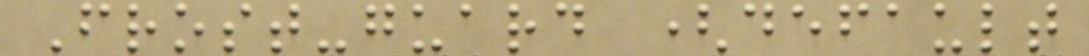Frost-guard (default
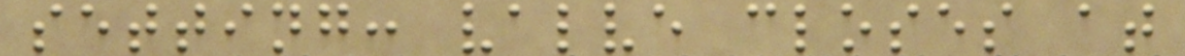setting: valve closes at
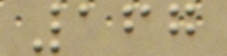167
